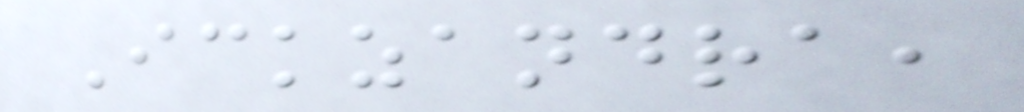Ickzandra,
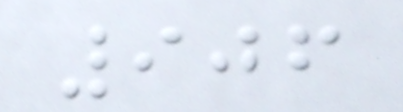906
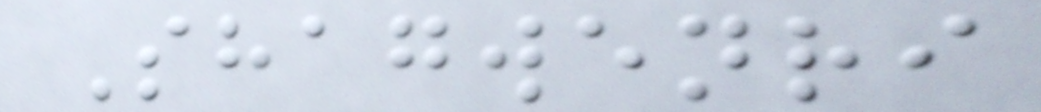Shagwenri
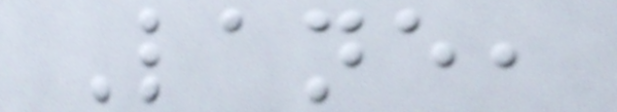Lane,
